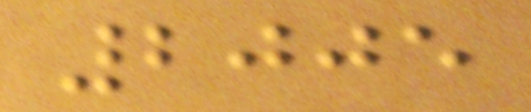2005
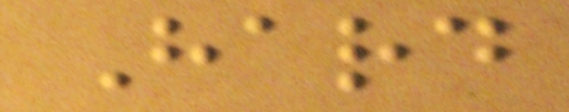Hard
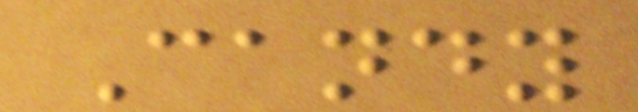Candy
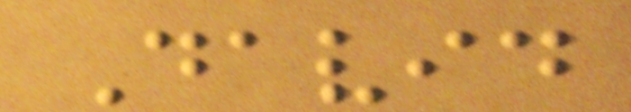David
